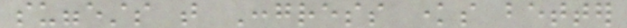suggests that Congress knows better
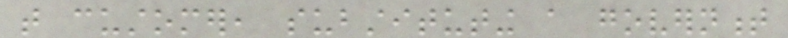that customer, substituting a government
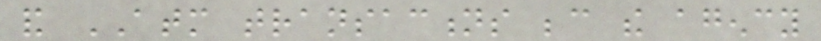and ATM transactions because the agency
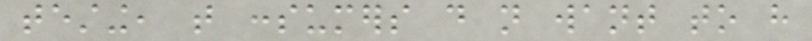testing, that consumers do not want to have
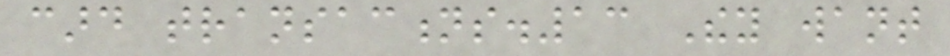card transactions.13 They want
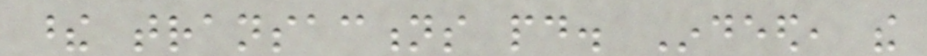these transactions paid. Indeed, the
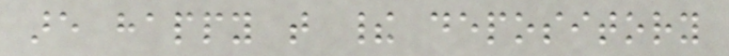are happy that their depository
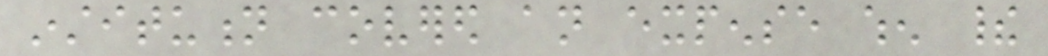institution covered an expense when their
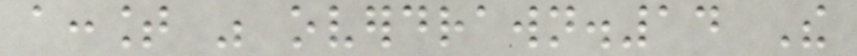account was overdrawn.14 The
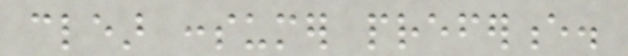clear consumer preference.
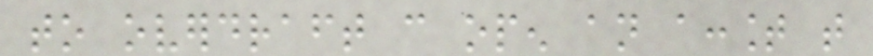to overdraft can open an account that
